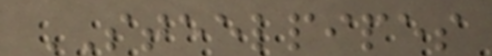STEELPIPES
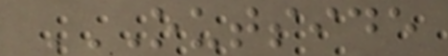OUTSIDE
